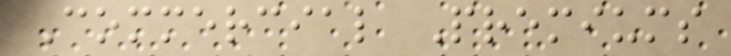Commercial Premiums
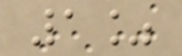1%
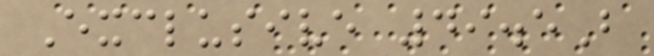Exclusive 49.5B
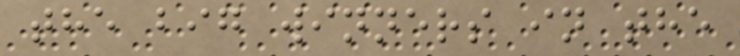the big winners in the
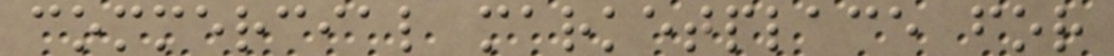commercial marketplace for
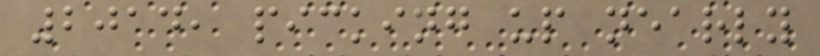2014, picking up nearly
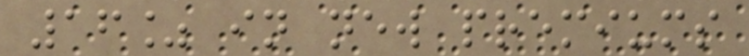16% in new premiums
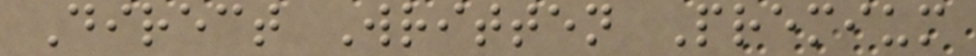Direct Written Premium
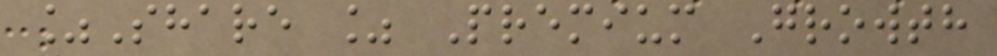%Share % Premium Growth
